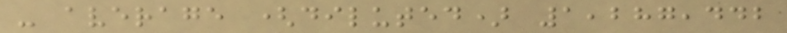- average (diluted) 1,287,442
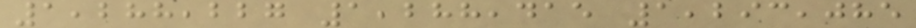1,288,227 1,288,415 1,293,085
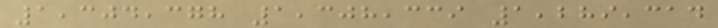1,304,378 1,308,339 1,289,314
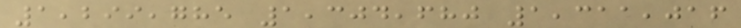1,299,785 1,304,680 1,311,016
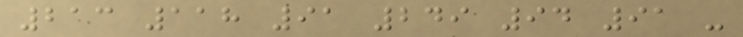213 118 91 249 94 91 -
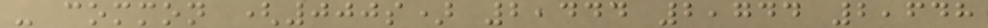- common (000s) 2,444 2,744 2,648
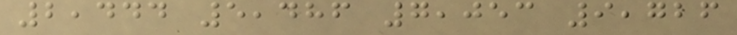2,444 5,486 7,053 9,726
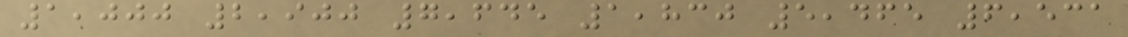1,000 2,900 7,645 1,830 5,465 6,531
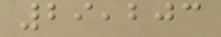29,203
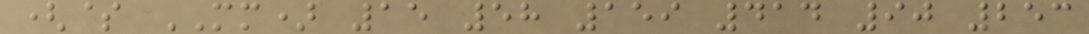($ MM) 15 58 159 414 90 253
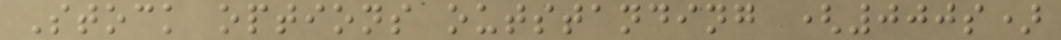Stock options outstanding (000s)
